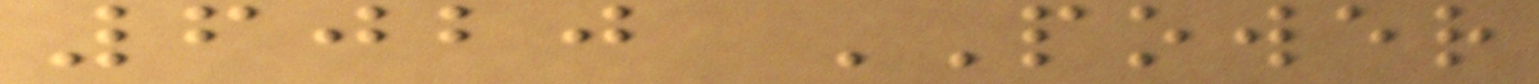6020 POWER
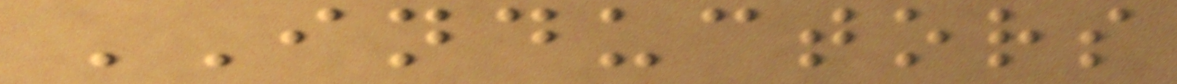INDUCTORS
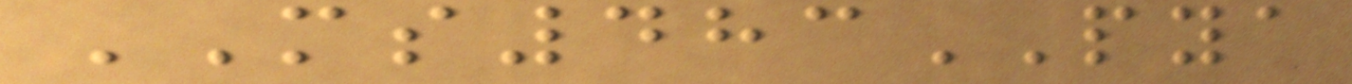MS483PYA
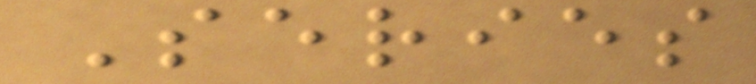Series
